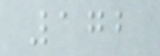172
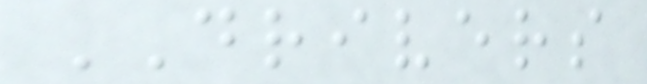DRIVERS
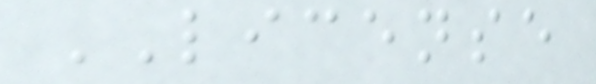LICENSE
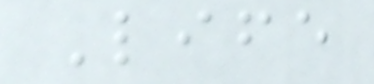Life
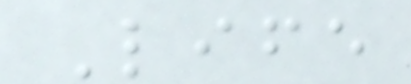Life
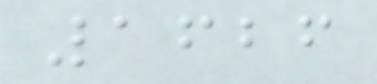1626
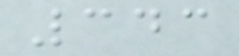343
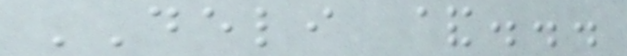DELI &...
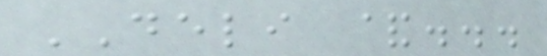DELI &...
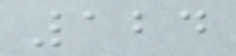124
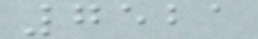7521
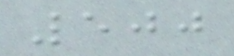500
